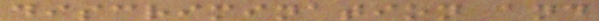discrimination and
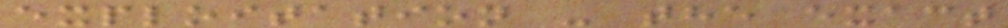exploitation - the exact
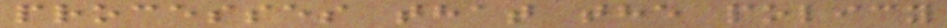processes that the policy
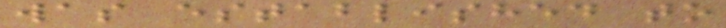was established to
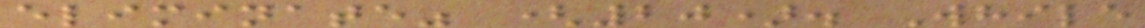eliminate" (20). While
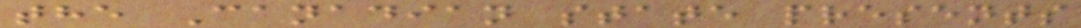the Canadian state presents
